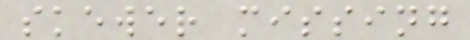skewer missing
